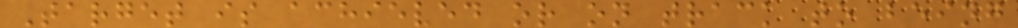Target is achieved or on track to being
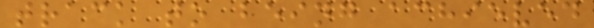track to being achieved
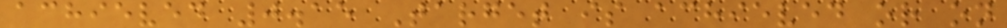achieved 0.15 Target is achieved or on
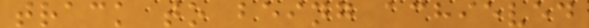track to being achieved
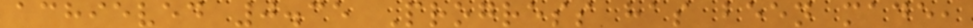achieved 0.35 Progress has been made,
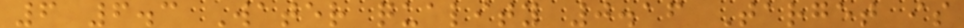6 6.3 Water quality 0.16 Target is
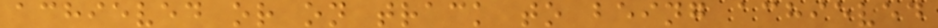achieved or on track to being achieved
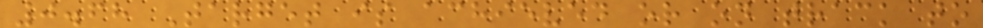0.68 Target is achieved or on track to
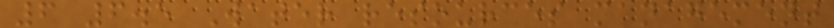6 6.5 Water resources management
